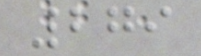279
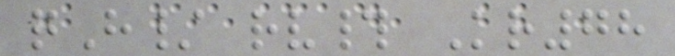qH/ rv# Kr78
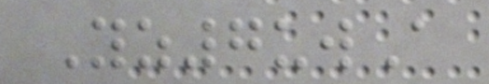Yz7uwA
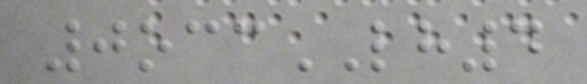0occLH4
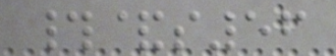#&s56
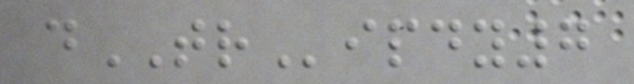dTRipdy7
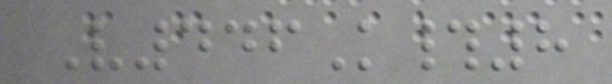V446K#8
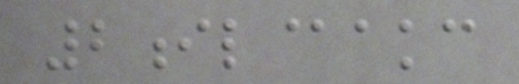2il@akc
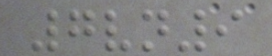7vn9
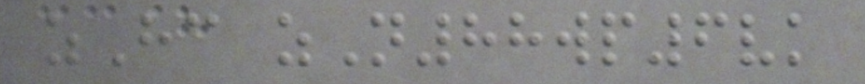zHc zN88wp6vk
